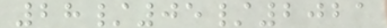28/05/2021
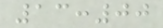13:00
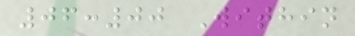06:00 Within
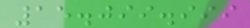15.099.999
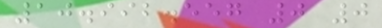10.992.557 0 0
